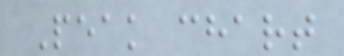Peak chart
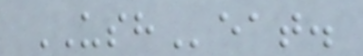USHeat.
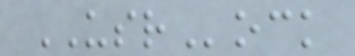USRock
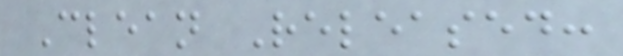Clean Released:
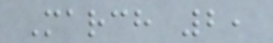March 2,
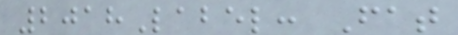2018Label: Fat
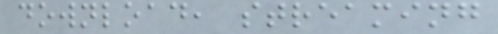download, streaming
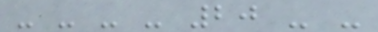- - - - 20 - -
